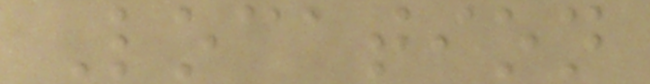Location
